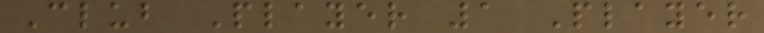Club Player 1 Player
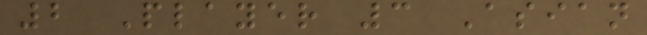2 Player 3 Asian
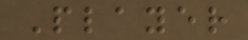Player
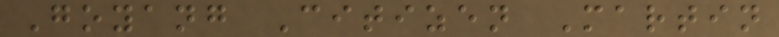Goyang Citizen Martin
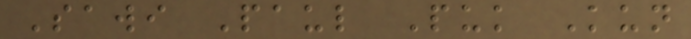Sawi Paul Puk Kun
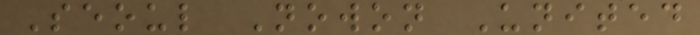Seoul Nowon United
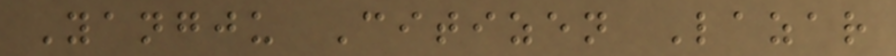Yangju Citizen Lazar
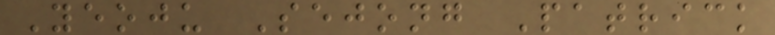Yeoju Sejong Patrick
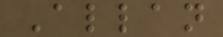Allan
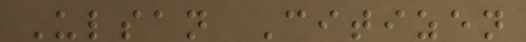Ulsan Citizen
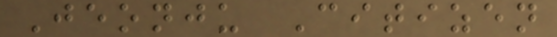Jeonju Citizen
